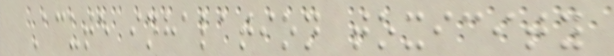Acute inhalation toxicity
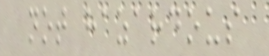not hazardous
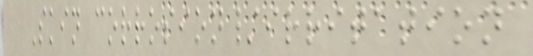Skin corrosion/irritation
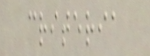criteria
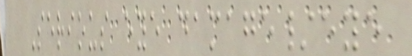Serious eye damage/eye
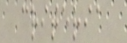criteria
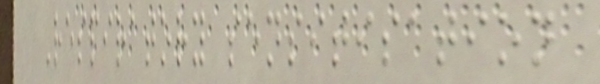Respiratory sensitisation
